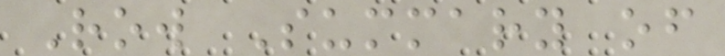Row Summary of
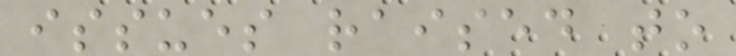issues raised to
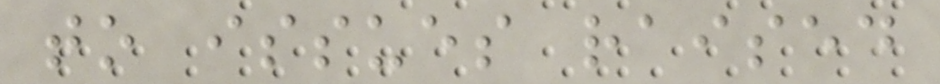to issues raised
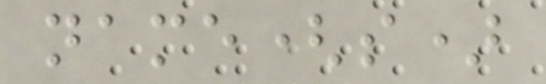name(s)
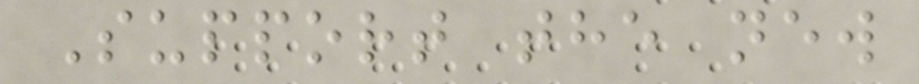Support the new
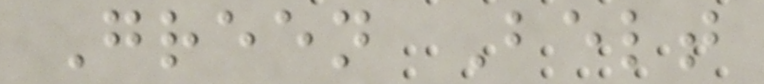Green Belt
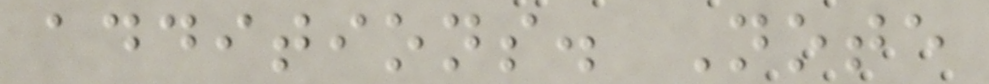additions. Note
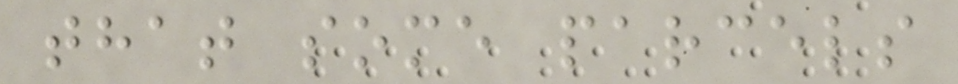that some parcels
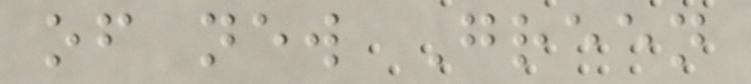of new Green
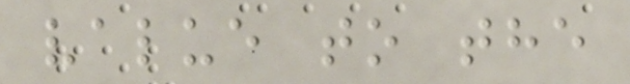value to the
